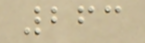263
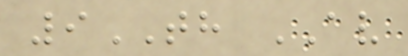9TH AV
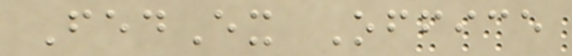FedEx Office
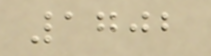1702
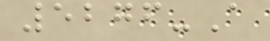5276-A
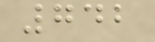742
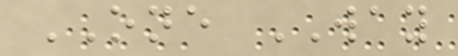ONE WAY
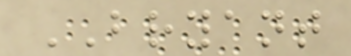BRYANT
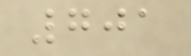701
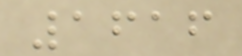1616
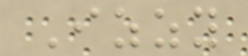Izzy
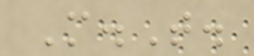M.T.
